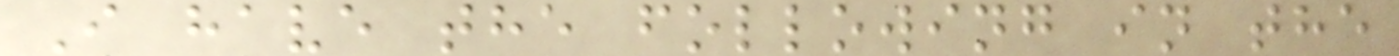I have the following in the
